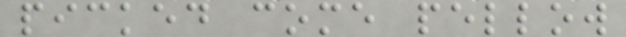picked come pellow
